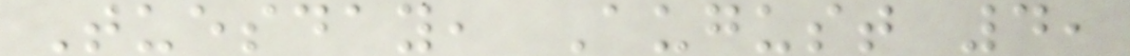Tuesday, August 4,
